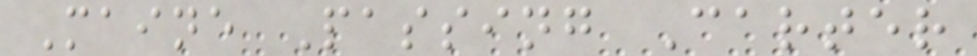Maine Passing Carter
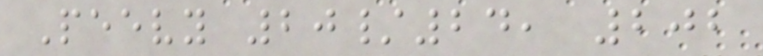Peevy 20/24, 202
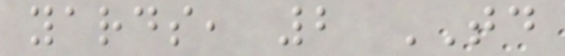yards, 2 TD
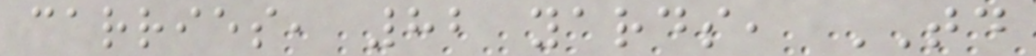carries, 82 yards, TD
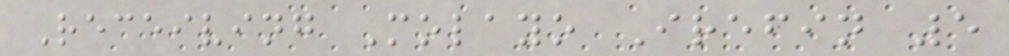Receiving Molayo Irefin 5
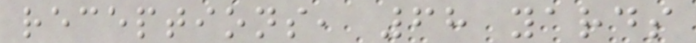receptions, 68 yards
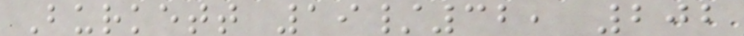Burkett 19/32, 202
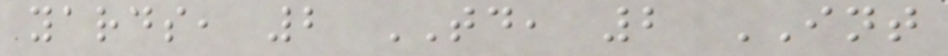yards, 2 TD, 2 INT
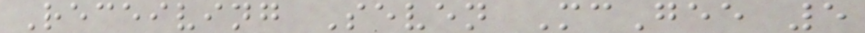Receiving Seven McGee 5
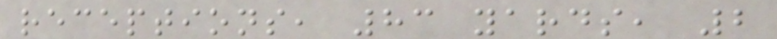receptions, 83 yards, 2
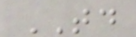TD
